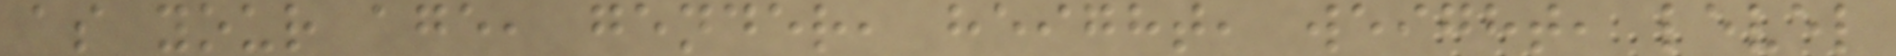as your age, gender, height, weight, level
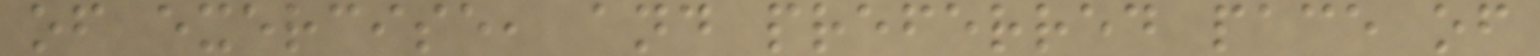of exercise, and preferred pace of
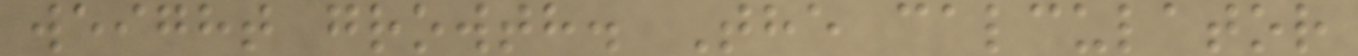weight growth. The calculator
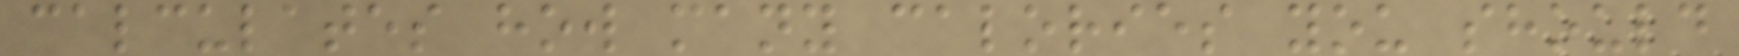calculates how many calories you should
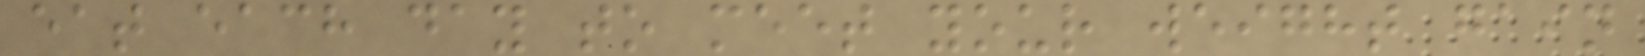eat each day to meet your weight gain
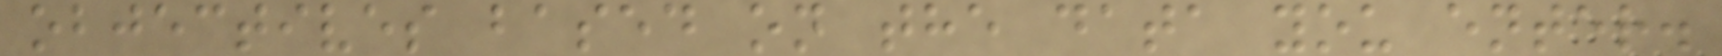objectives based on the data you enter.
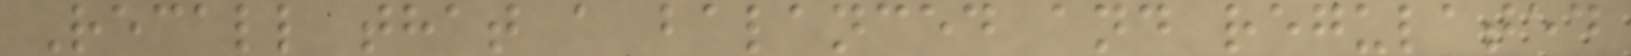Recall that a balanced and regulated
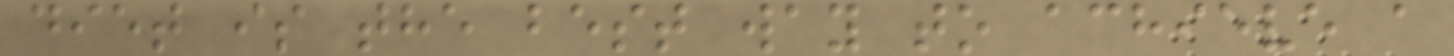diet is the best way to achieve a
